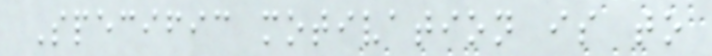Specific motivation is to
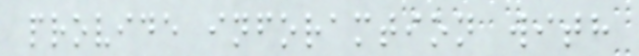provide inforamtion with
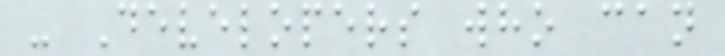- Developers who can
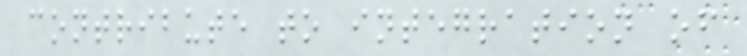contribute to integration of
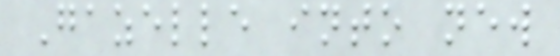Gazelle into new
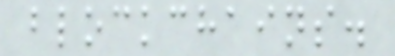blockchains.
